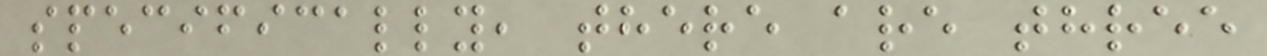specifically, there are three
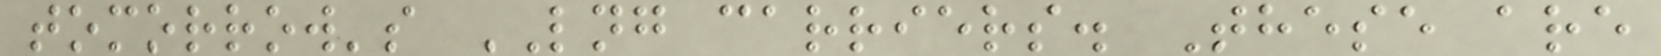tomorrow's LNG carriers. These are
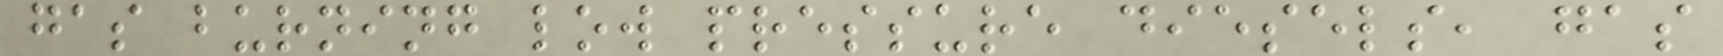gas burning low pressure diesels, gas
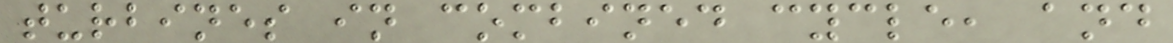turbines in combined cycle, and
